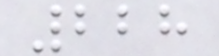228
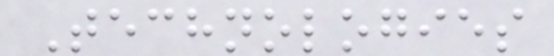Technologies
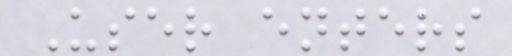User enters
